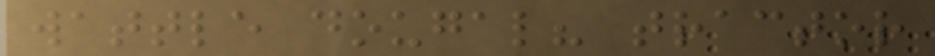wattle dougal? tractor
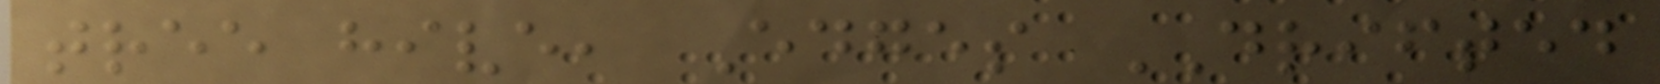tree hive, Edges DRIFTED
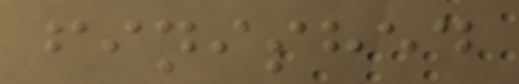finished
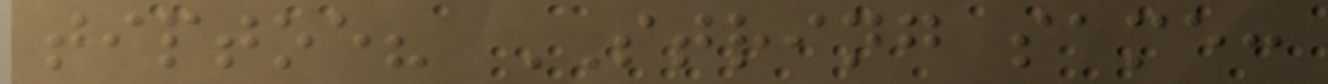tiptoe? STRING same:
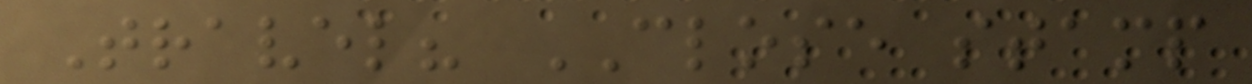Travel? CLOSE stamp
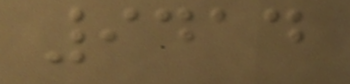9414
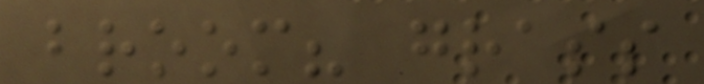broom? grass
